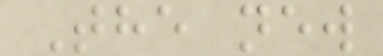The new
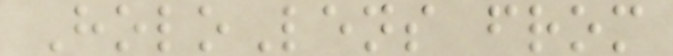HoloLens from
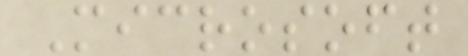Microsoft
